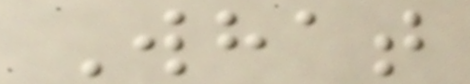What
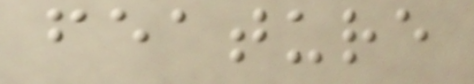feature
